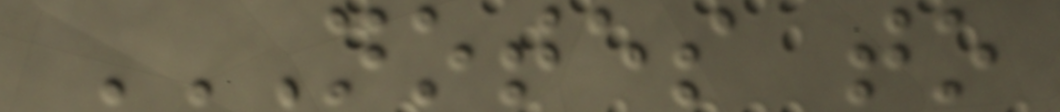NOTES TO
